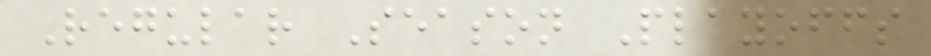Regular Season Playoffs
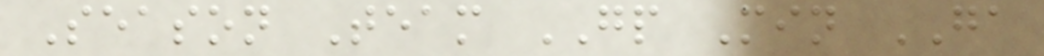Season Team GP Min GA
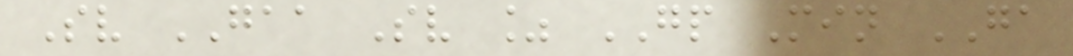Sv GAA Sv % GP Min GA
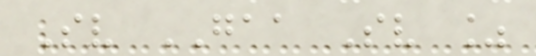Sv GAA Sv %
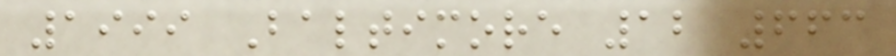1999 Baltimore 12 663
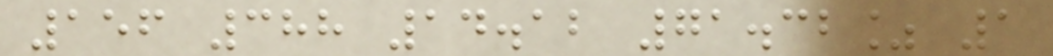156 388 14.12 71.32% 1
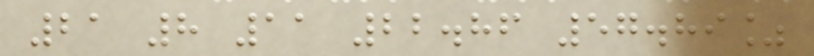21 8 11 22.86 57.89%
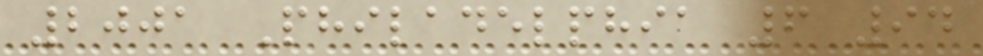2001 Philadelphia 6 94
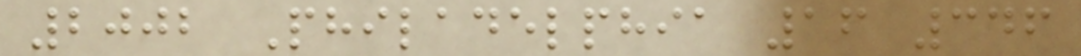2002 Philadelphia 16 346
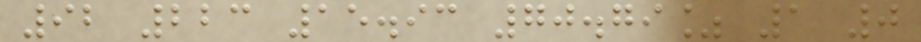92 223 15.93 70.79% 1 0
